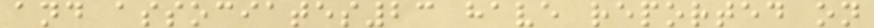and associates23 have reported on
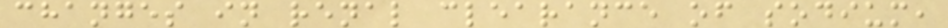changes in renal clearance of sodium,
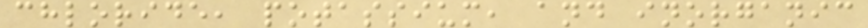chloride, potassium, and inorganic
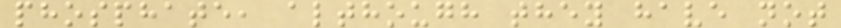phosphate, although they have not
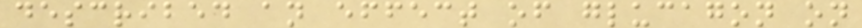described an effect of glucagon on
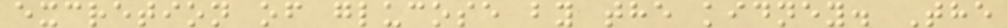excretion of glucose by the kidney. The
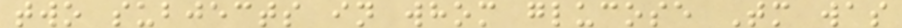two subjects in whom glucose Tm was
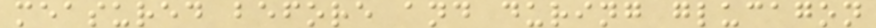measured before and during glucagon
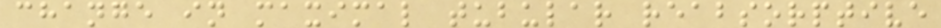change in maximal tubular reabsorptive
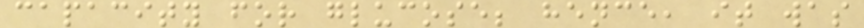capacity for glucose; hence, it was
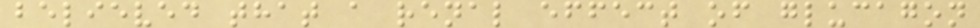believed that a renal effect of glucagon
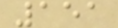151
